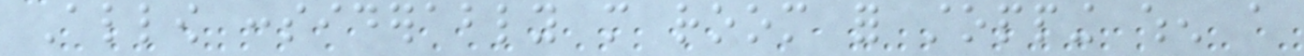Allow considerably more room for stopping when a
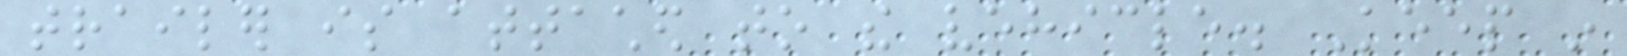trailer is attached to the vehicle. Keep in
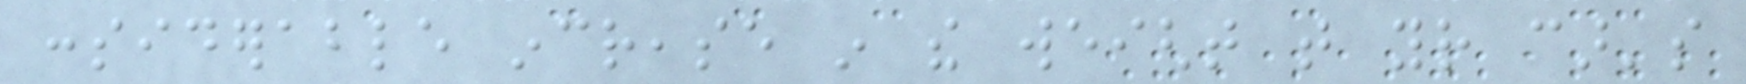considerable increase in the weight that your car's
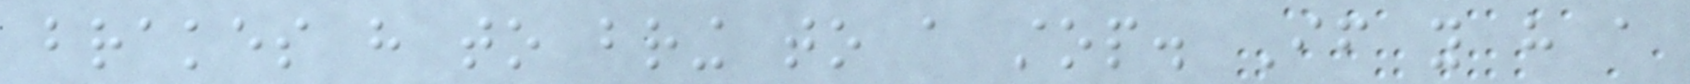brakes have to bring to a stop. If you have a
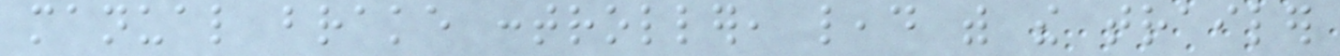manual brake controller, lead with the trailer
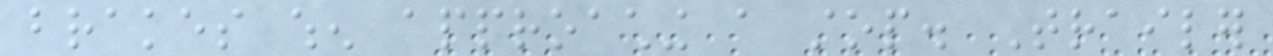brakes when approaching a stop. Trailer
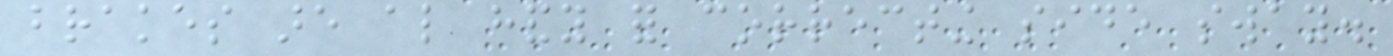brakes are also handy for correcting side sway.
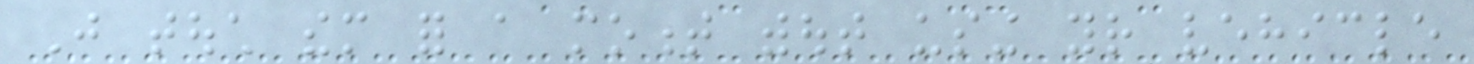Just touch them for a moment without using your vehicle
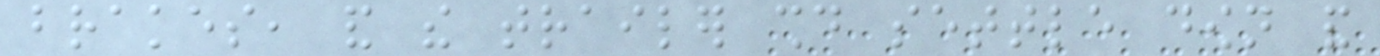brakes, and the trailer should settle down and
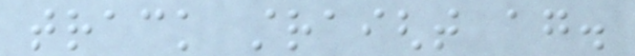track straight again.
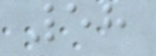58
